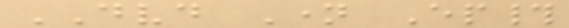DVD Name Ep#
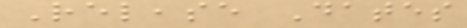Release Dates
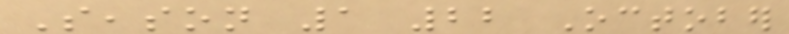Season 1 22 October
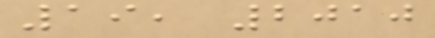19, 2010
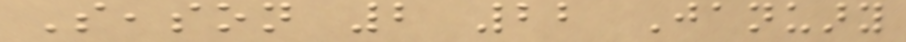Season 2 22 January
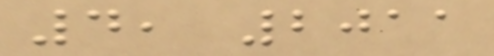4, 2011
